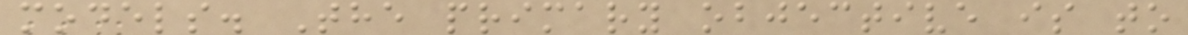models. The primary objective is to
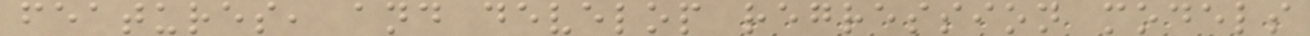features, and develop regression models
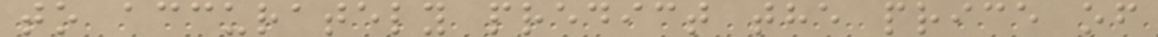to accurately predict the price of
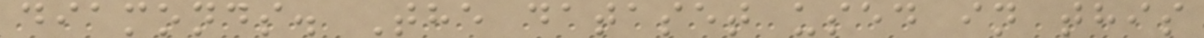diamonds. The dataset used in this
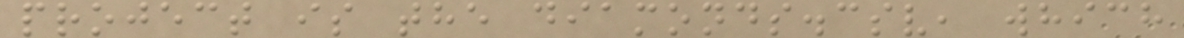project is the diamonds.csv, which
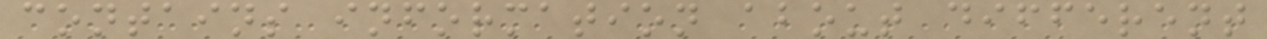contains information about different
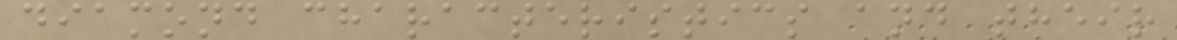diamond characteristics and their
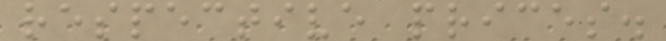respective prices.
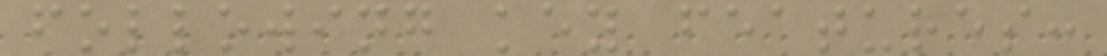following key features:
